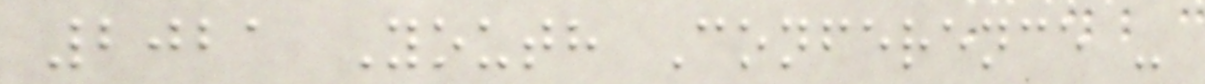2021 Youth Conference -
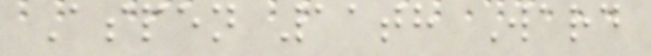Aspen 11th Ward
